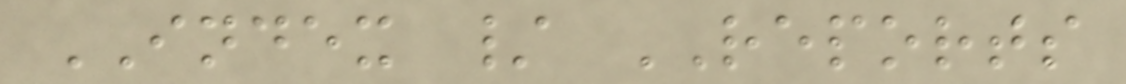INDEX / REPORTS
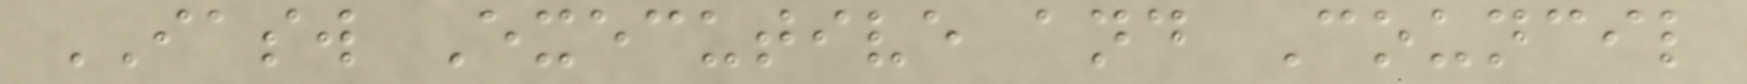IASW Executive and Council
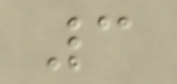3
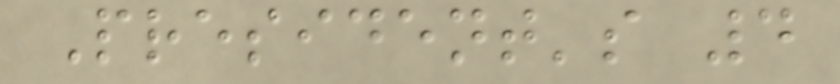President's 4
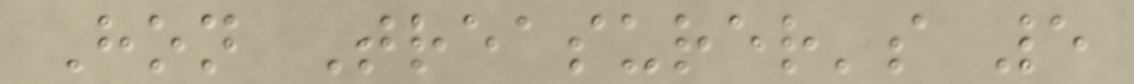Hon Treasurer's 5
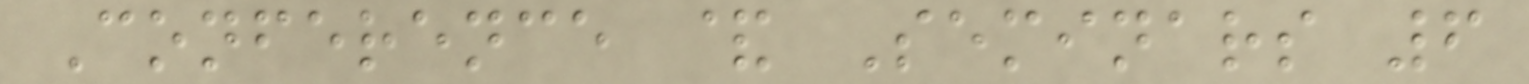Conference & Seminars 6
